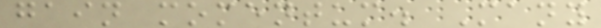gain momentum. Many
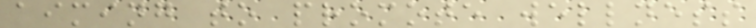aiming to promote wellness
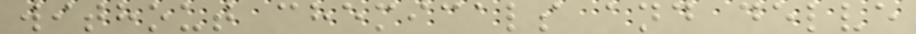without chemicals and delve
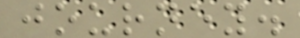journey.
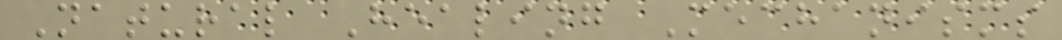Natural Healing Mechanisms
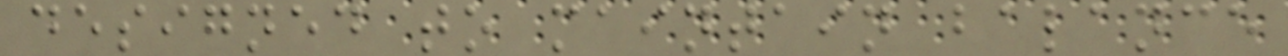designed to maintain balance
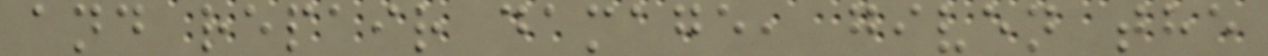and repair damage, given the
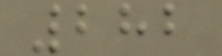282
